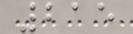215
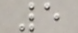5
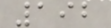192
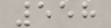558
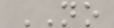NO
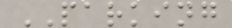PARKING
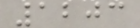1203
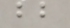bb
